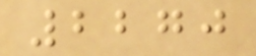2270
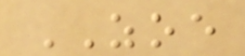ZOE
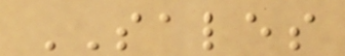SALES
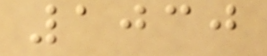1030
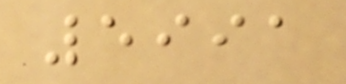5991
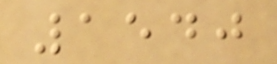1540
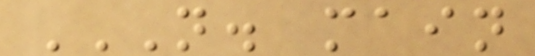N. MAIN
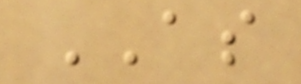AS
